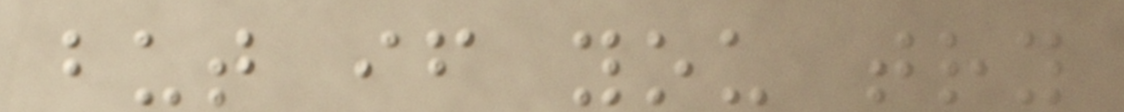but if you try
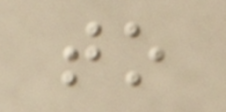to
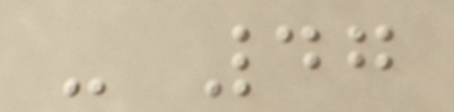- 47
